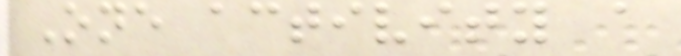One activity a
